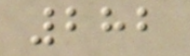282
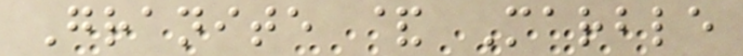Granite & Marble
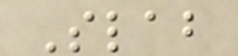Slab
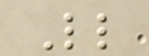Ll
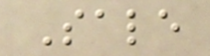Sale
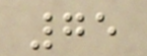75
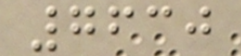7630
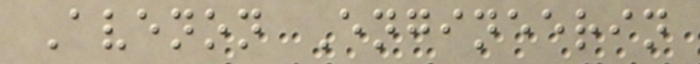Avenon Engineerin
